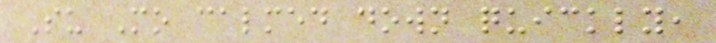Su Mo calmed down quickly,
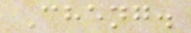Cheng.
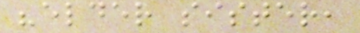"elder sister,
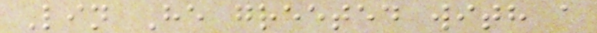Lin He greeted with a
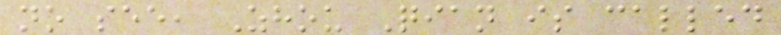no see, Zhou Qian is called
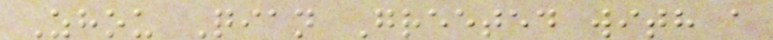Zhou Qian Greeted with a
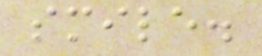smile.
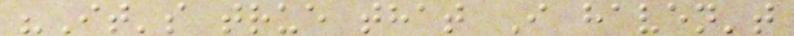"It's true that I haven't
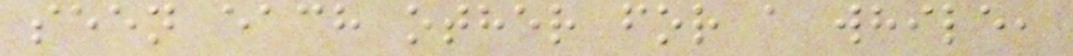seen each other for a while,
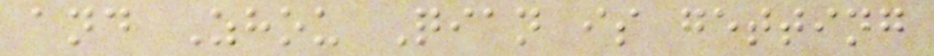and Zhou Qian is getting
